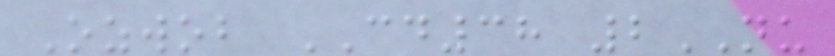Ozwob CD38 2NU
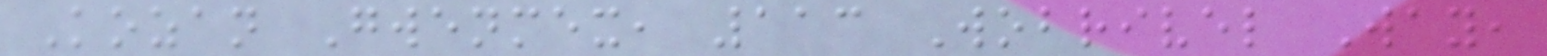Kozan Gwenmex, 113 Wobrivel Way,
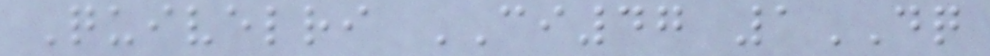Quivelri CI47 1DQ
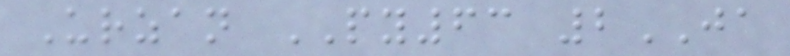Urzan PY63 2JA
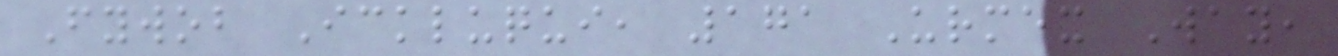Fywob Ickluqui, 171 Urmex Way,
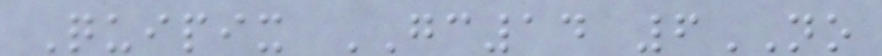Quipix GC14 6NO
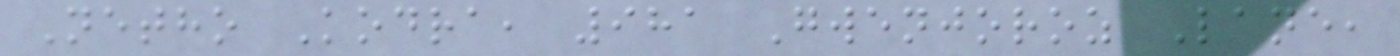Netho Kodra, 981 Gwenjoroz Lane,
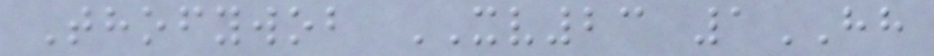Thofywob XV23 1HH
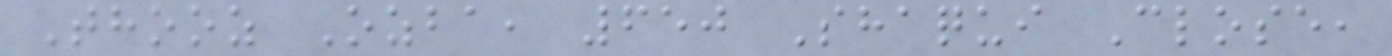Thooz Ozba, 650 Shaqui Close,
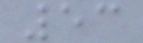53
